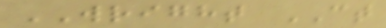WRIGHT CT
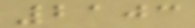2103
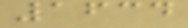1634
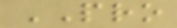PRO
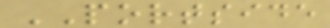PORTSIDE
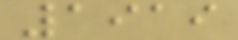1919
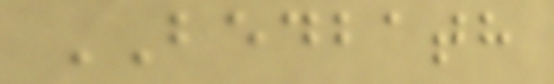BEDBATH
